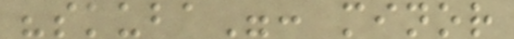"skuba": minor
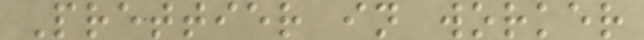Prettier in worker
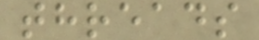threads
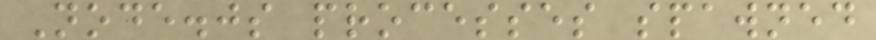Node.js processes spawned
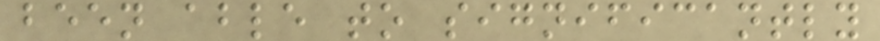been able to significantly
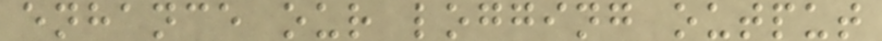enhance our logging output
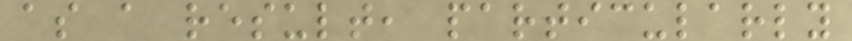as a result, particularly
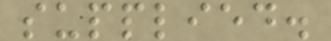supplied.
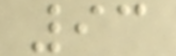93
